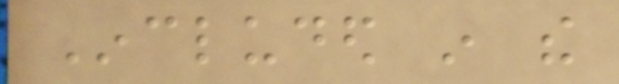Included in the
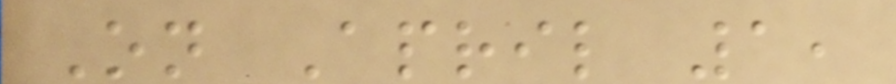On April 1,
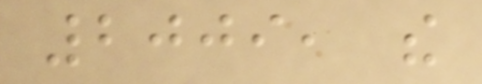2009, the
